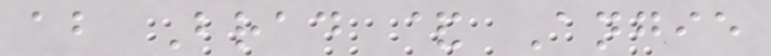about Brad & Angie
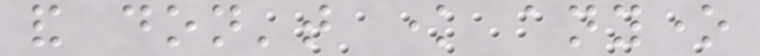and don't know anyone
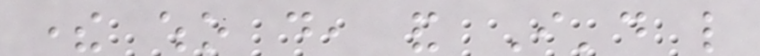there who do, and I'd like
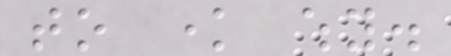to know why.
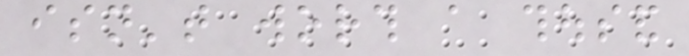isn't worth a thousand
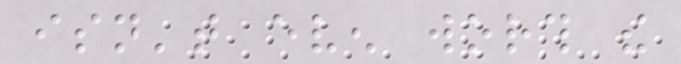isn't even worth the
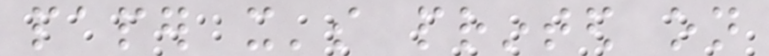paper it's printed on
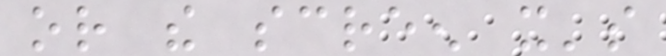or the screen it's
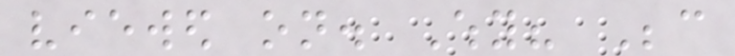viewed on. Why? Because
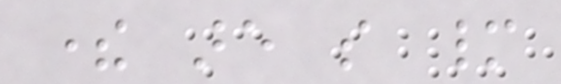there are so many
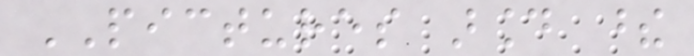PICTURES around these
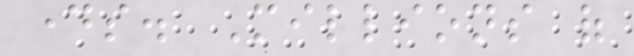days. Millions of
